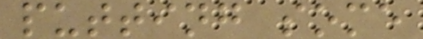putting some
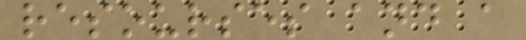resourses and a
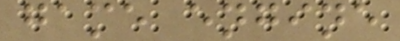game engine
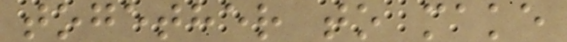together to make
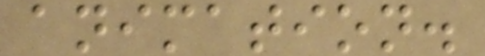animation.
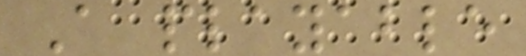A playable
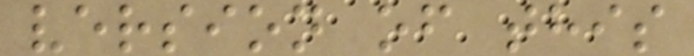version of this
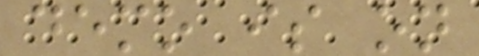demo is on
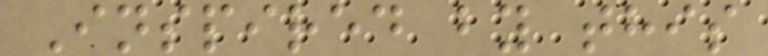Inspired by this
